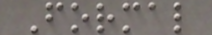Formal
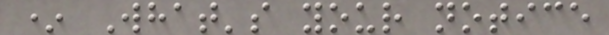* What's your notice
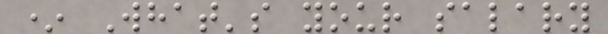* What's your salary
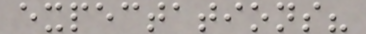expectations?
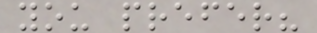you prefer?
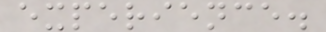experience.
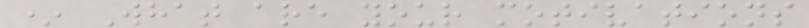* What are your motivations
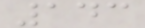143
